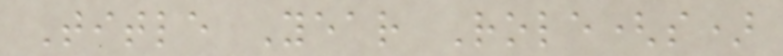Title Year Role(s)
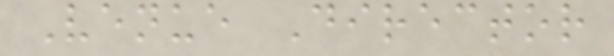Venue Director
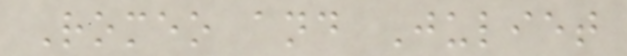Romeo and Juliet
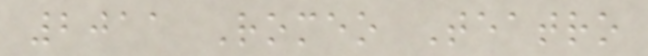2011 Romeo Teatro
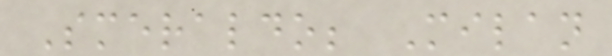Smeraldo; Milan
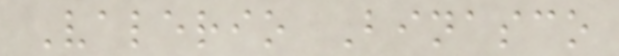Valerio Binasco
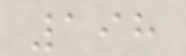198
